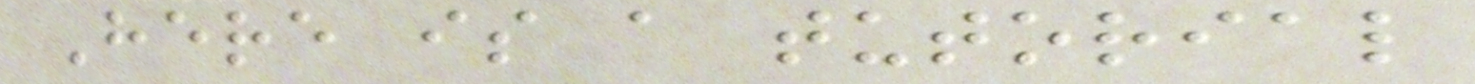Here is a tutorial
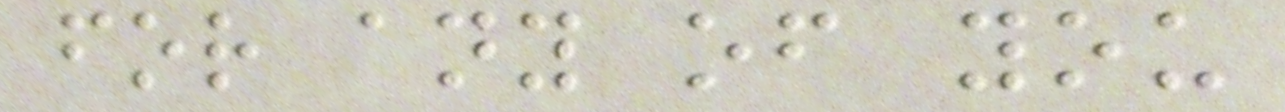for any of you
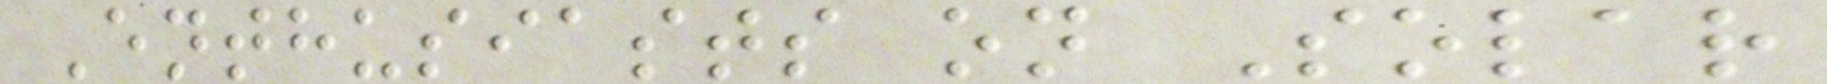Enthusiasts on Solar
